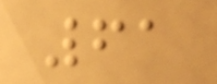61
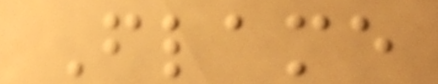Flame
